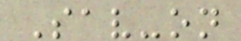Sav-on
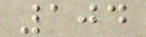104
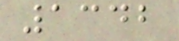1342
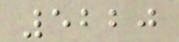5220
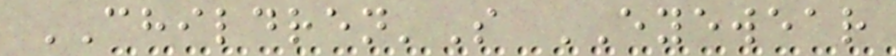CHILDREN'S EYEWEAR
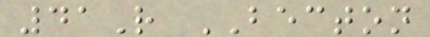41R BECTON
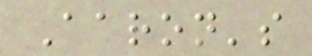Aaron's
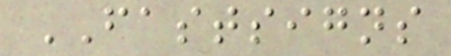FASTSIGNS
